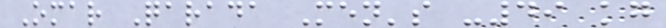Omar Qarada Men's -49 kg
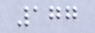177
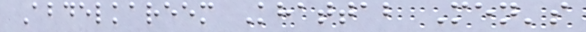Abdelkareem Khattab Men's
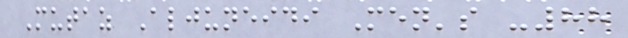Mutaz Aljuneidi Men's -88
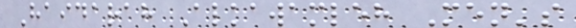Haidarah Alkawamleh Men's
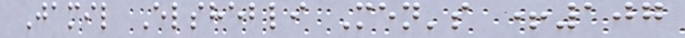Jamil Elshebli Men's +107
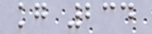kg 234
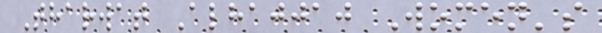Tharwat Alhajjaj Women's
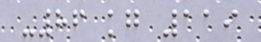-86 kg 119
